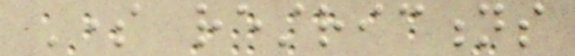Some restrictions
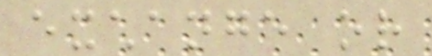exchange or
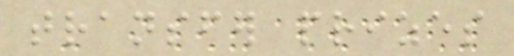transfer prizes
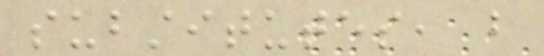substitutes, but
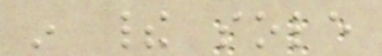in their sole
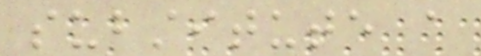substitute a
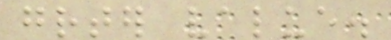greater value.
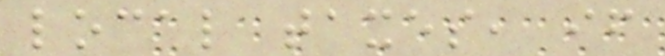local taxes, if
